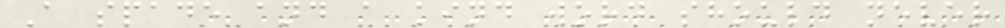A spade and a kind word should never
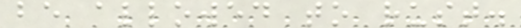be allowed to rust.
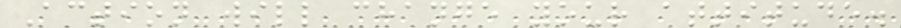Action will change your attitude.
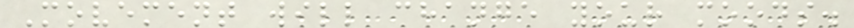Movement will change your moods.
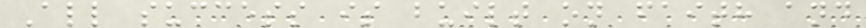All success is built on faith and
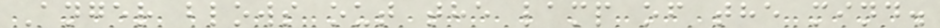Anger blows out the lamp of the mind.
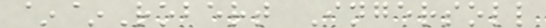~~Robert Ingersoll
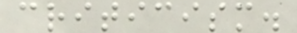criticism.
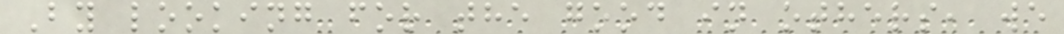By looking for the good in others, we
